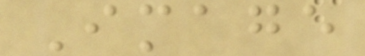Image
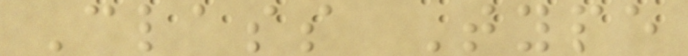Class Type
